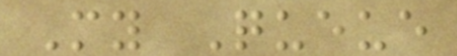My Queue
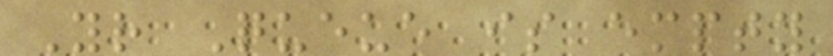Your Queue is empty
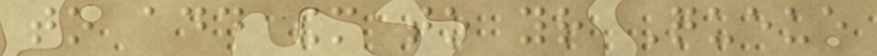to add them to your Queue
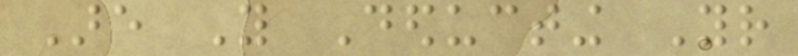Are You Deducting Your
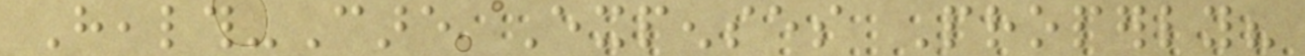Health-Care Expenses Properly?
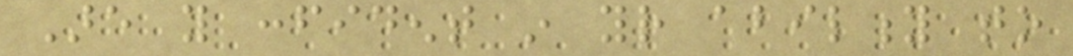Are you confident in your ability to
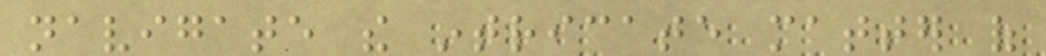navigate the intricate matter of
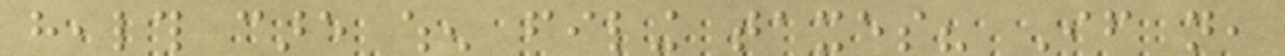health care when filing taxes? If not,
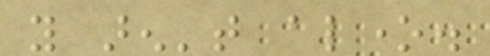you aren't alone.
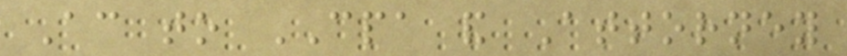According to CPA and Attorney
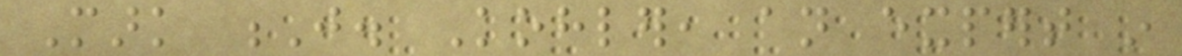Mark J. Kohler, an expert in
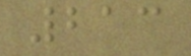213
